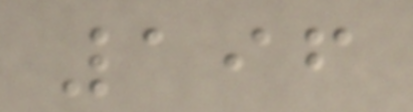196
